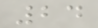24
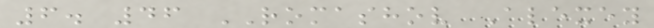6. 46 ROMASHOV Alexey
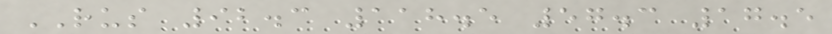RUS 92.3 118.5 57.3 17.5
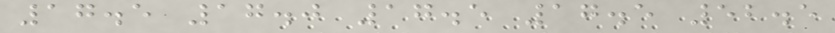17.5 17.0 17.5 17.5 52.5
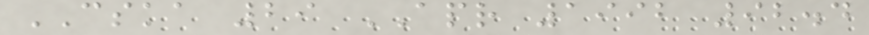CSKA 29 APR 1992 92.4
